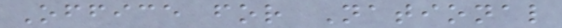Office for National
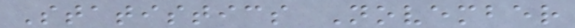Statistics November
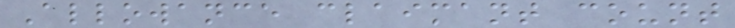Allowance claimant count
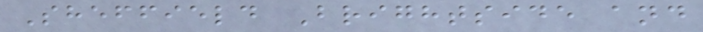Sheffield Brightside and
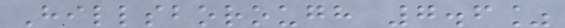Hillsborough 7.6%
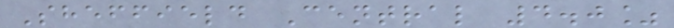Sheffield Central 4.0%
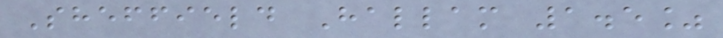Sheffield Hallam 1.5%
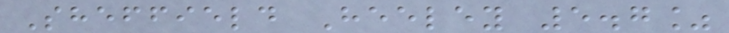Sheffield Heeley 5.7%
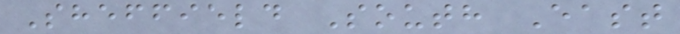Sheffield South East
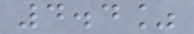4.4%
